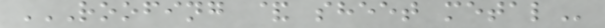ROOFING & SHEET METAL
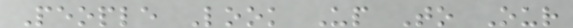People Look Up To Our
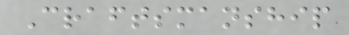Craftsmanship
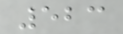523
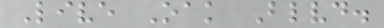Live Oak Blvd.
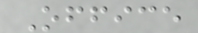Office
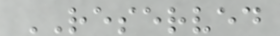RESERVED
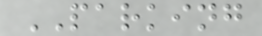PARKING
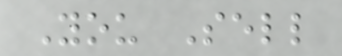You Sell
